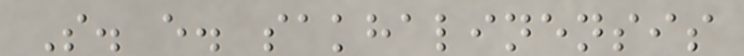S. e. sakhalinensis
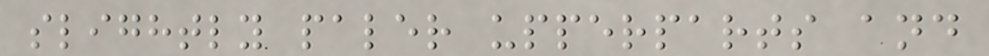slightly paler upperparts and
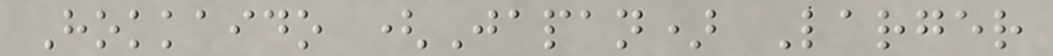Hokkaido (Japan) Larger
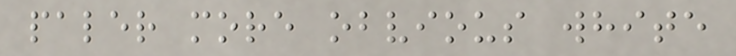paler more obvious white
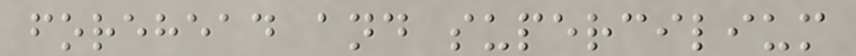forehead and supercilium
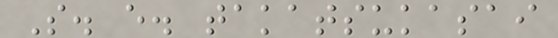S. e. takatsukasai
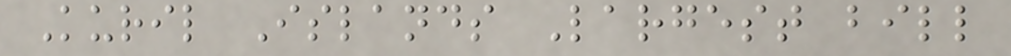Kuril Islands Largest bill
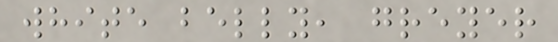white belly, greyer
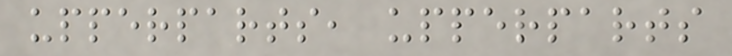upperparts, upperparts
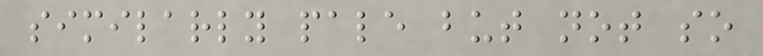similarly pale but not so
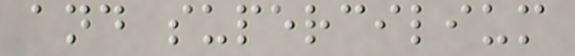and supercilium
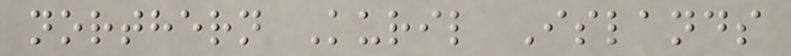northern Kuril Islands
